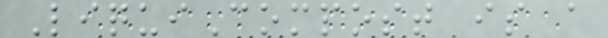LiquiCompost is a
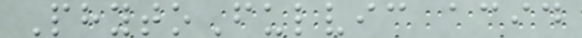PhytoFulvic acid
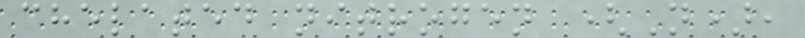chelated nitrogen (N),
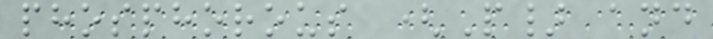phosphorous (P} and
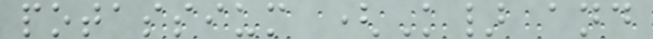potassium (K} and
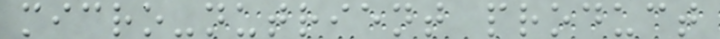micro-nutrient product
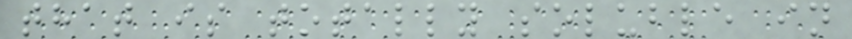that is totally soluble in
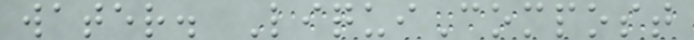water. LiquiCompost
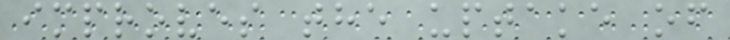improves the uptake of
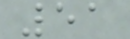51
